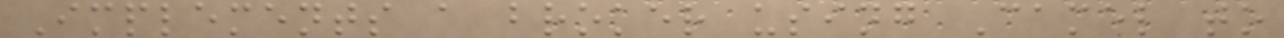Implements a broker using Camel to
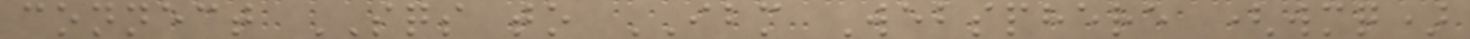connect SQS to IBM Websphere (wmq)
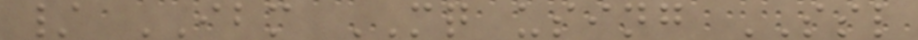/ IBM MQ using SSL
